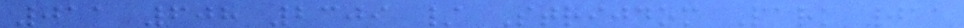011 608 2309 / Strijdom Park 011
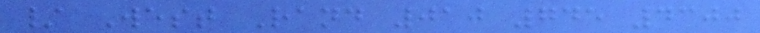/ West Rand 010 745 4300
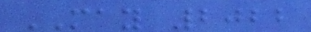MAY 2022
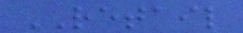RETAIL
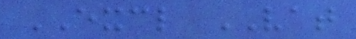EXCL VAT
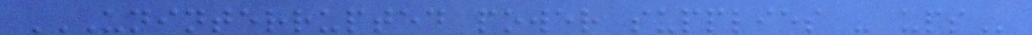UNINTERRUPTED POWER SUPPLIES - UPS
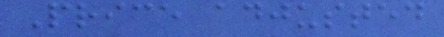Price adjusted
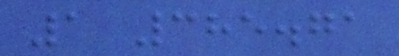1 385.71
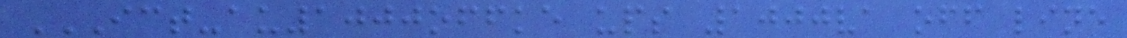ICT-AU1000OFFKE UPS 1000VA OFF LINE
